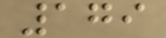179
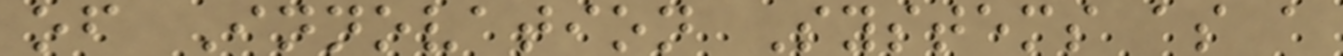of Innovation Systems as a
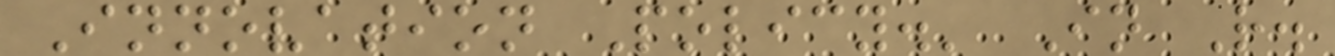Innovation Policy.' In R.
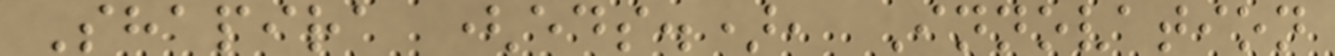Shapira (eds.), Innovation
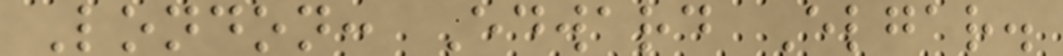London: Edward Elgar.
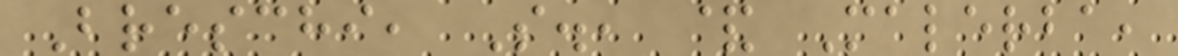Breschi, S., & Malerba,
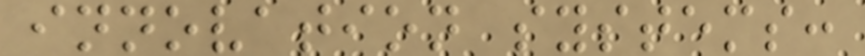innovation systems:
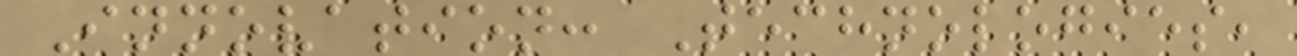Innovation: Technologies,
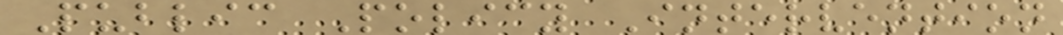Public Policy Intervention
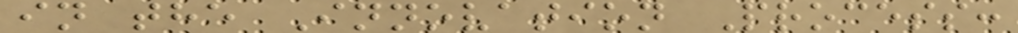in the Innovation Process:
